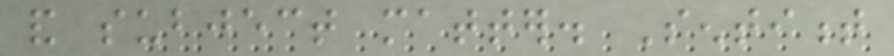and subject matter. Sentiment
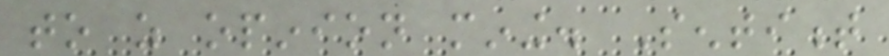to as opinion mining. Sentiment
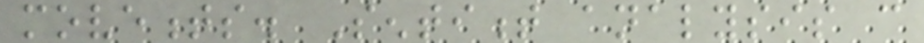movements. Sentiment analysis can
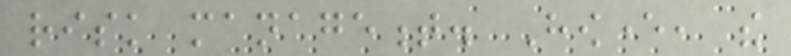risk management. However, the
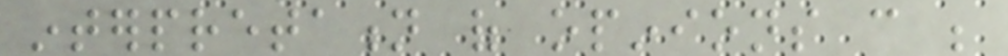interpretation of opinions can be
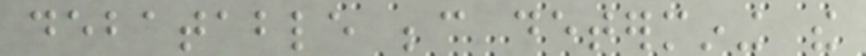debatable because determining the
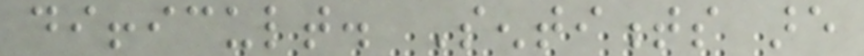difficult. Sentiments are
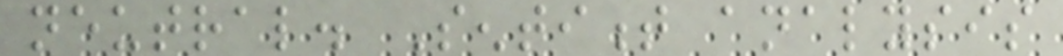neutral. Sentiment analysis
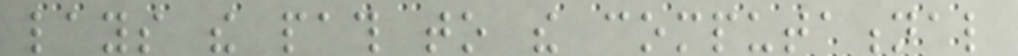lays the path to the computational
